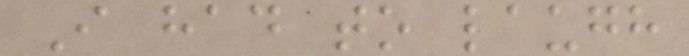I had to laugh
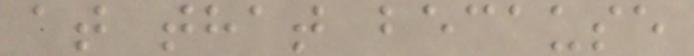at that because
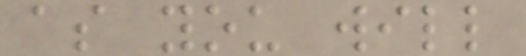as you will
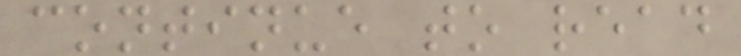continue to read
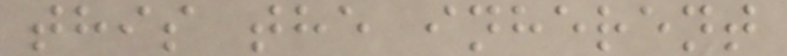this the inherent
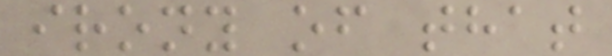irony of that
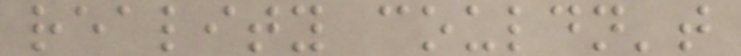reality couldn't
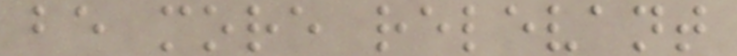be more relevant
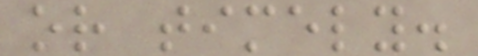or timely.
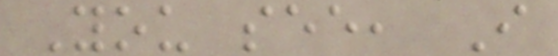You see, I
